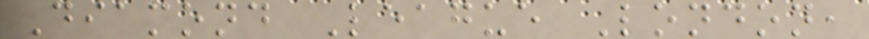Diamond League London,
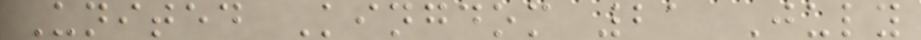United Kingdom 21 July
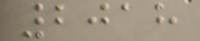2018
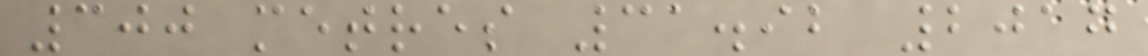300 metres 31.92 2017
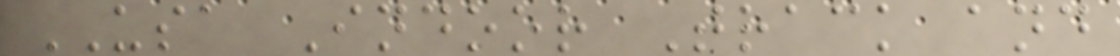USA Indoor Track and
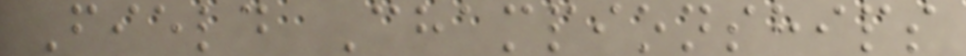Field Championships
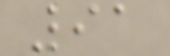91
